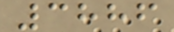3886
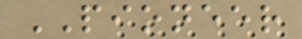PIONEER
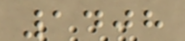1408
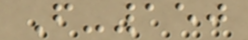F-150
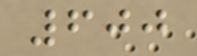600
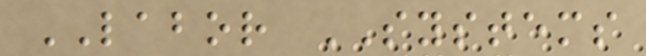LABOR SYSTEMS
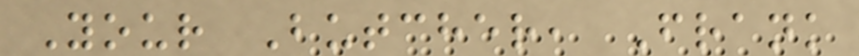Your Butcher, Frank
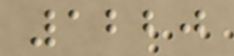1220
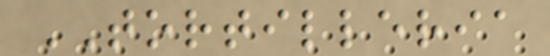TORTILLERIA
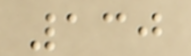130
